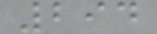294
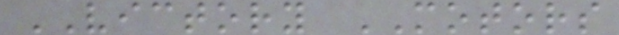VICTORY MOTORS
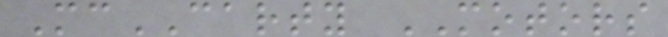McCARTY MOTORS
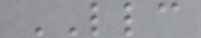LLC
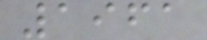1961
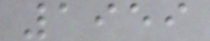1959
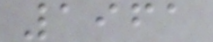1961
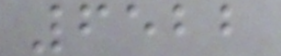6522
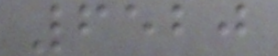6520
